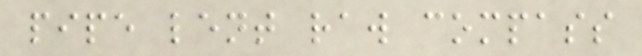pipe lent raw compass
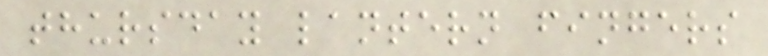thursday lantern fingers
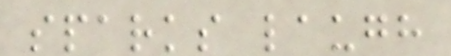sparks laugh
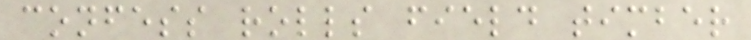confess rolls field timber
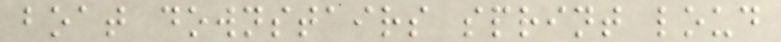boat downstairs sprint loud
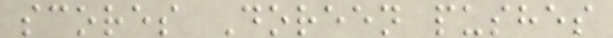scores Doreen pushes
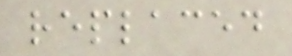replaced
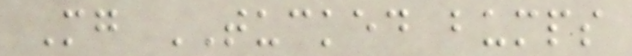Mg TUCKED bumps
